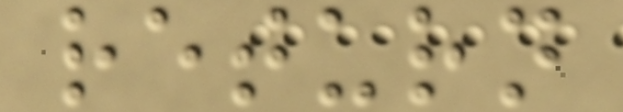return
